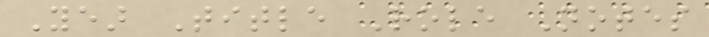Year Title Role Notes
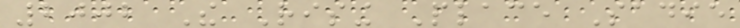2002 The Rising Place Sadie
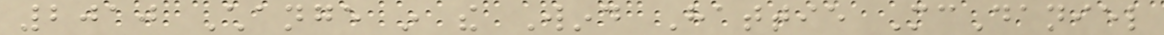2010 Change in the Wind Hattie McDaniel
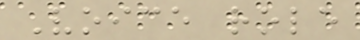Voice role
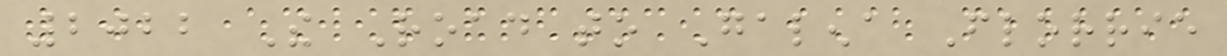2022 The Road to Galena Florrie
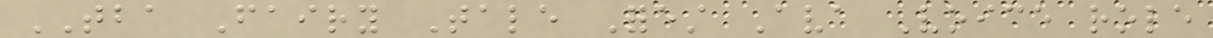TBA Fairy Tale Forest Ava Voice role
